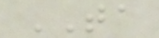TA
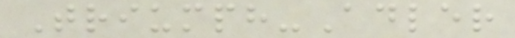Triumph-Adler
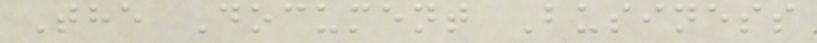The Document Business
